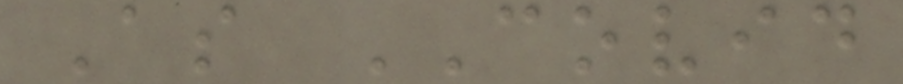As COVID
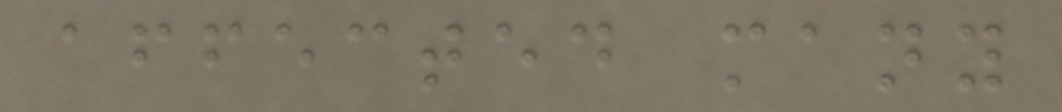affected many
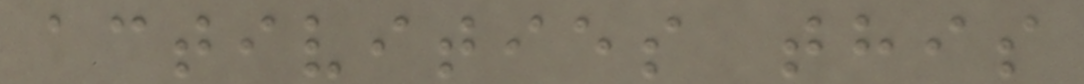activities this
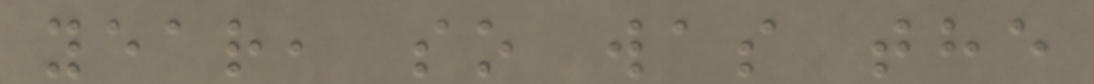year, so was the
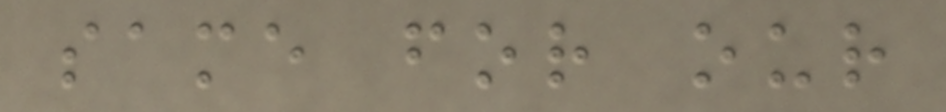same for our
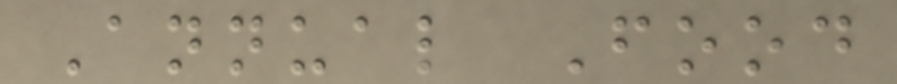Annual Food
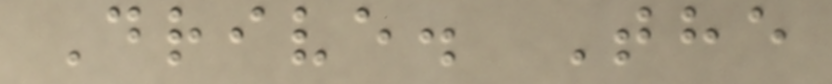Drive. The
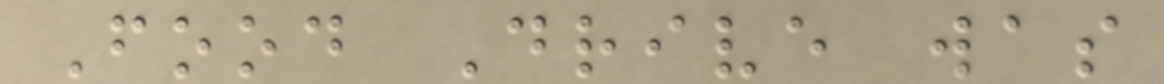Food Drive was
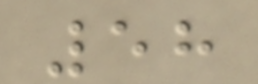58
